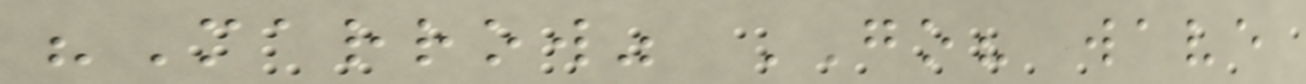"Marrow" GO? wave
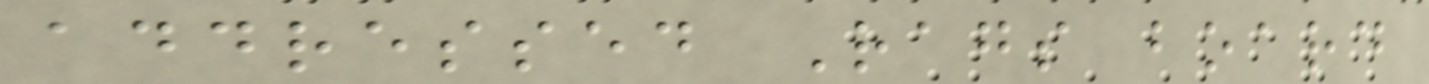addressed Rags board
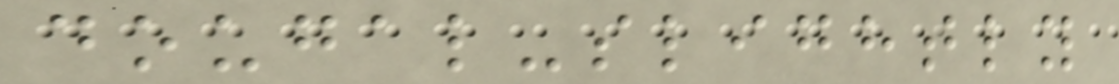dougal-slightly
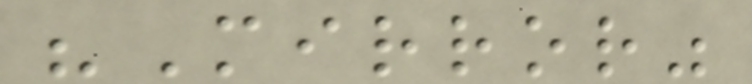"Mirror"
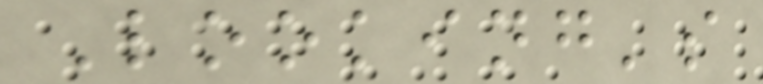Looking's
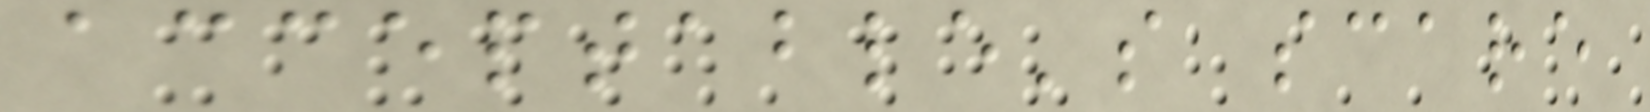acceptable's scare
